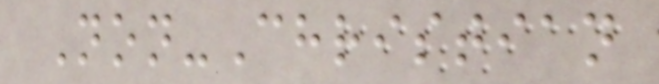Non-Christian
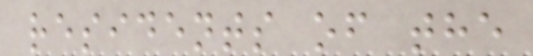residents of the
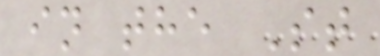in the St
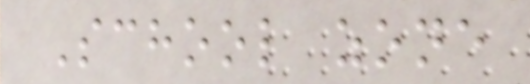School zone
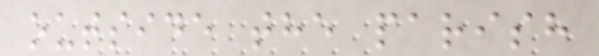outside the parish
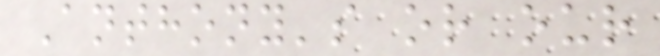Anthony's or our
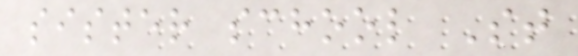sister school St
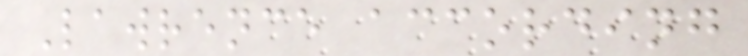Lawrence according
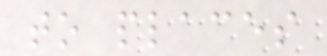to places
